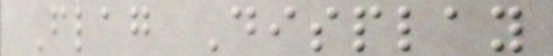Flag Display
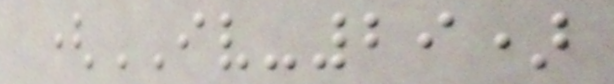(IV-29)
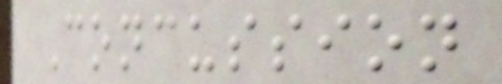Concussion
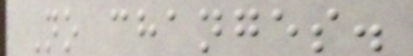No changes.
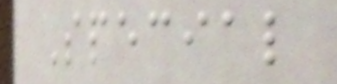Special
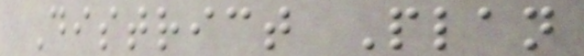District Plan
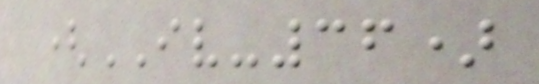(IV-36)
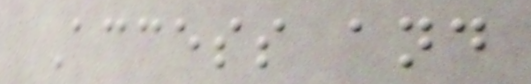Access and
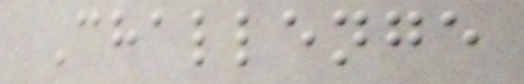Challenge
